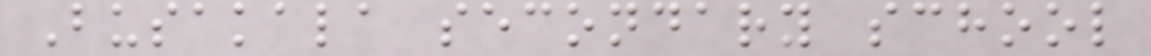Busakala secondary school
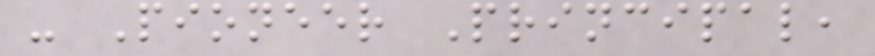- Pioneer Principal,
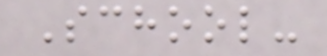School-
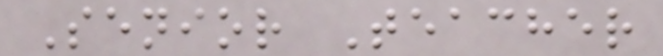Senior Teacher
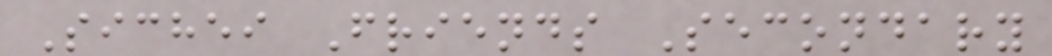Sichei Friends Secondary
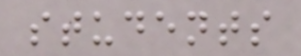students
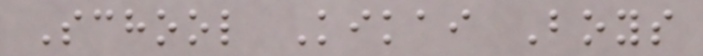School Kikai Boys
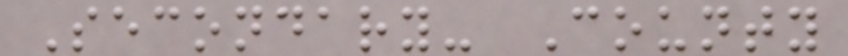Secondary- County
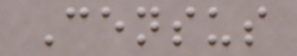Census
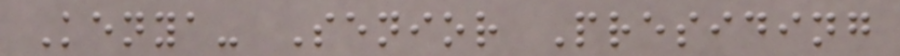Kenya- Senior Presiding
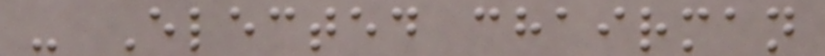- Elected chairman
